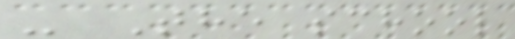- The school
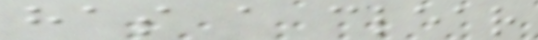has a clear
